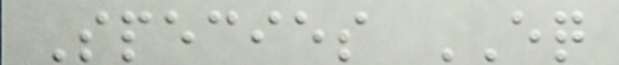Species EQ
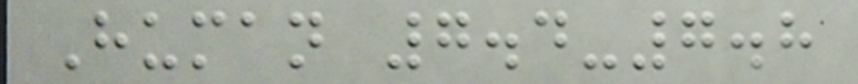Human 7.4-7.8
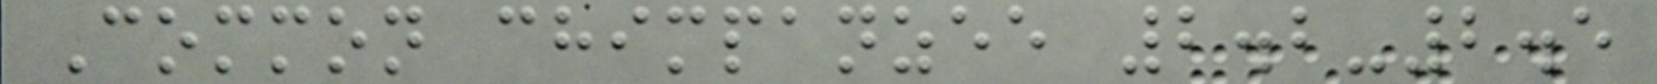Common chimpanzee 2.2-2.5
